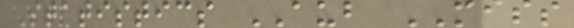Statistics AUB MISS
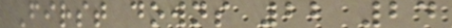First downs 22 24
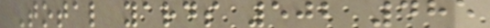Total yards 502 485
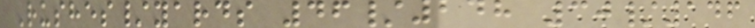Rushes/yards 46/248 30/146
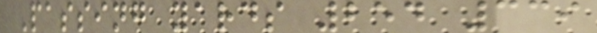Passing yards 254 339
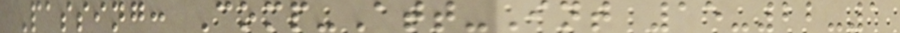Passing: Comp-Att-Int 15-22-1
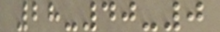28-40-0
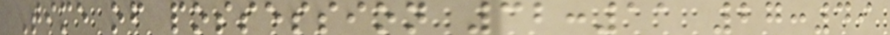Time of possession 32:11 27:49
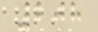208
